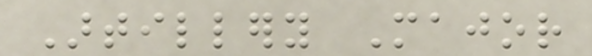Artillery Major
